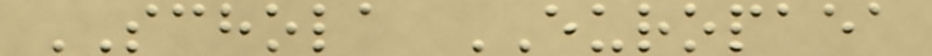SCHOLA EUROPAEA
